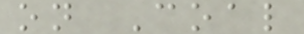on Coal
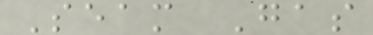Seam Gas
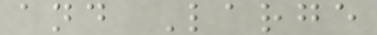and Large
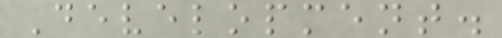Development.
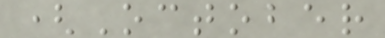(October
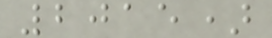2015)
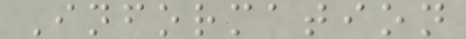Information
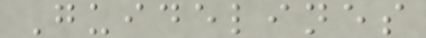Guidelines
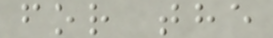for the
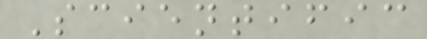Scientific
